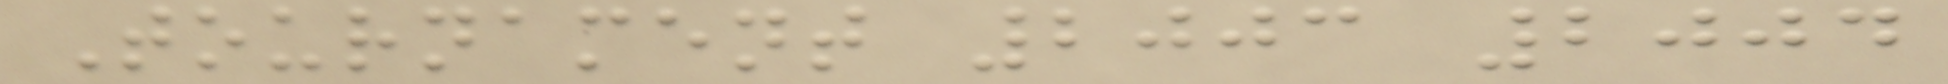Tournament 2003 2004
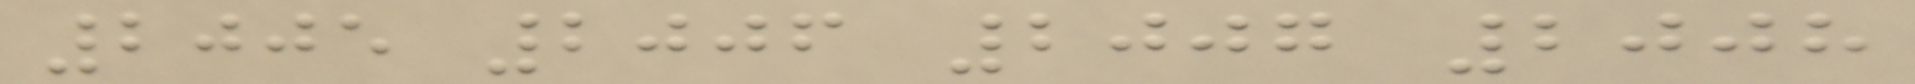2005 2006 2007 2008
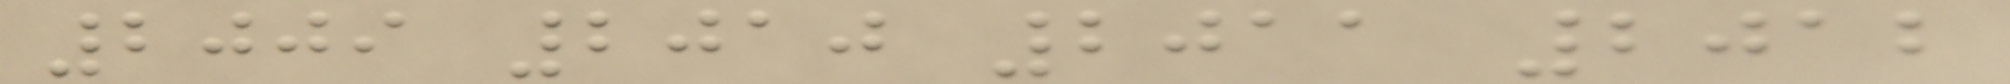2009 2010 2011 2012
